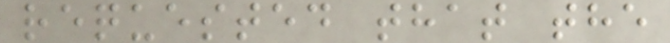requested that the
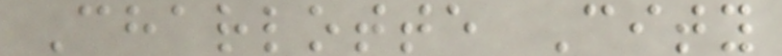Charlotte City
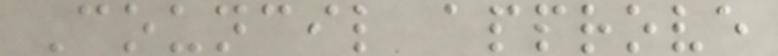Council approve
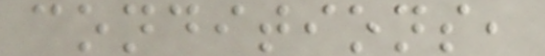conditions,
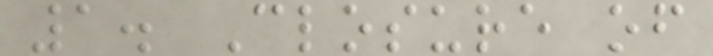1. Closure of
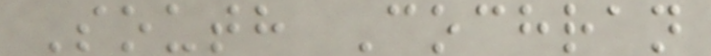South Cochran
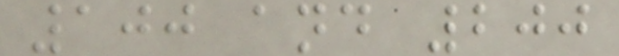100 and 200
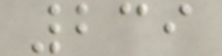239
